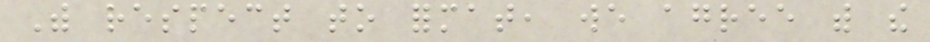With respect to format, we agree with the
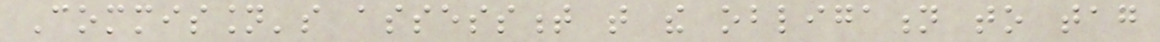Commission's assessment that the obligation to tag
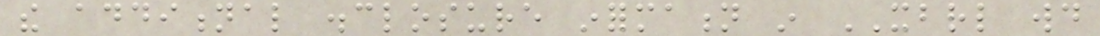the additional disclosure information in XBRL would
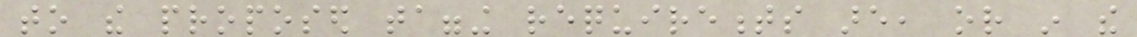to the proposed tagging requirements are, or in the
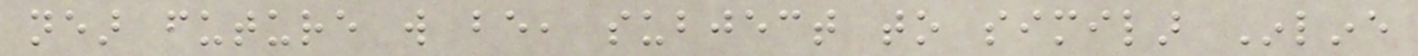near future will be, subject to similar Inline
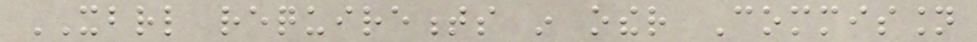XBRL requirements in other Commission
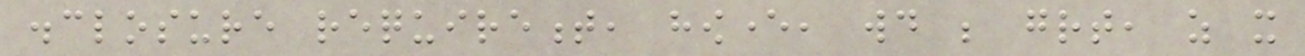disclosure requirement, however, would be great, as it
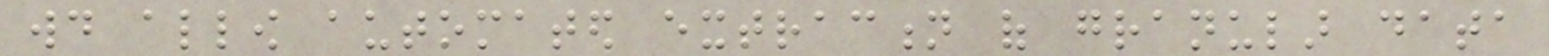would allow automated extraction of granular data
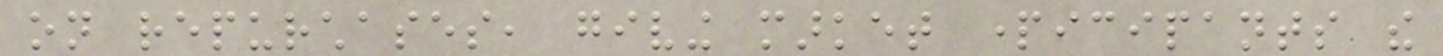on repurchases, giving market participants the
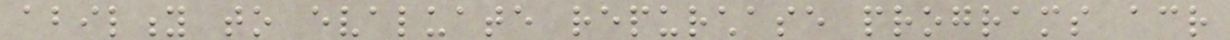ability to evaluate repurchase programs across
